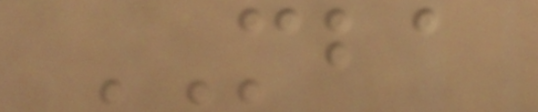MBA
